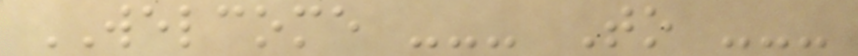WELCOME --- To ---
